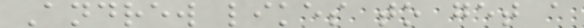Andrew likes to get a
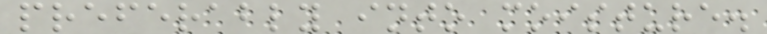preferably into moisture.
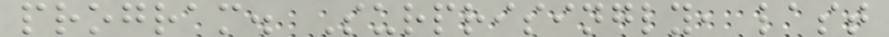program. Surprisingly, last
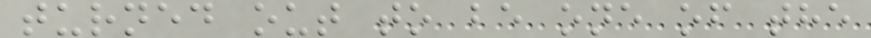turned out to be one of the
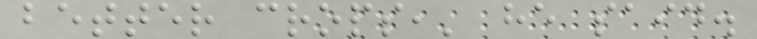better crops,' he said.
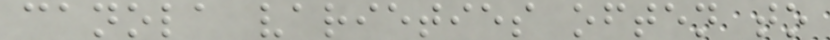canola varieties often to
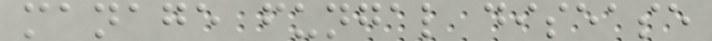manage fungal disease
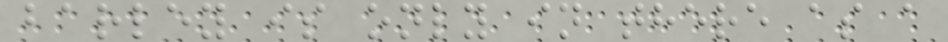barley is only in there as a
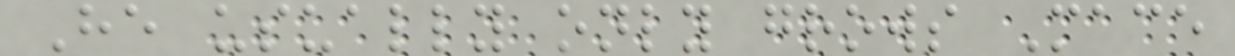He usually only grows Mace
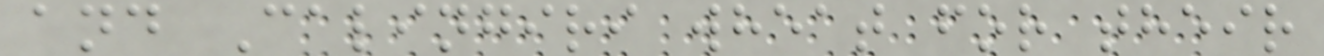and Calingiri wheat for their
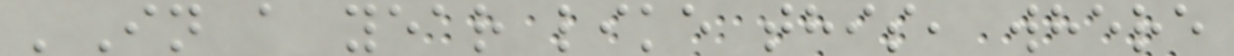'In a year like this, where
